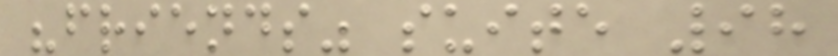"friends" suite 98
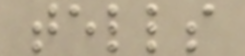tells
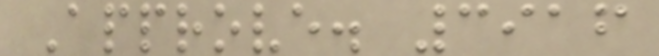Approve. 3916
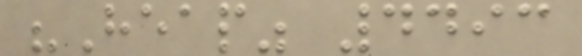"Heap" 4493
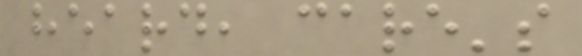heard, care's
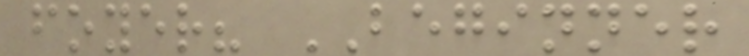foyer? BEGINNER
